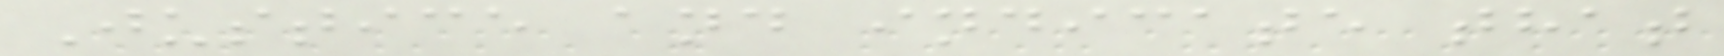Justice and indicate that
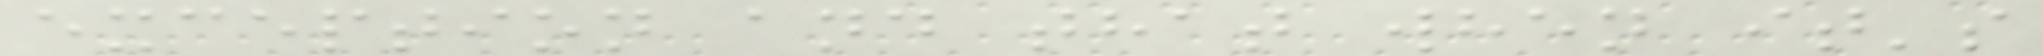exception and that when it's
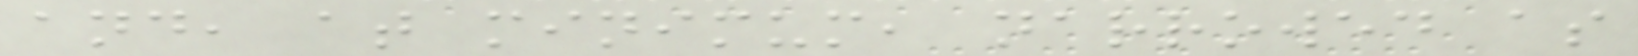and, at minimum, narrowed as
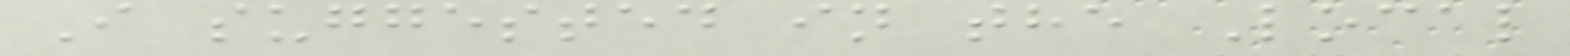I suggested in the Local
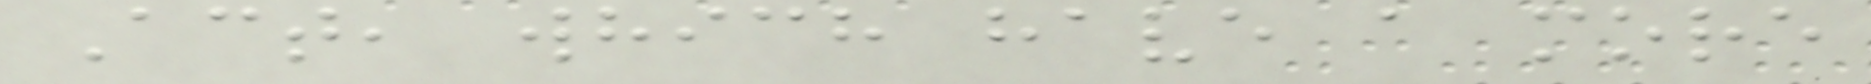Act, which have a more
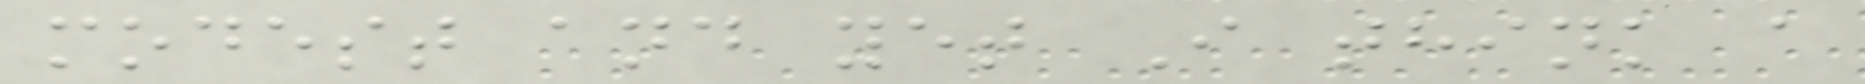modest and yet I think a
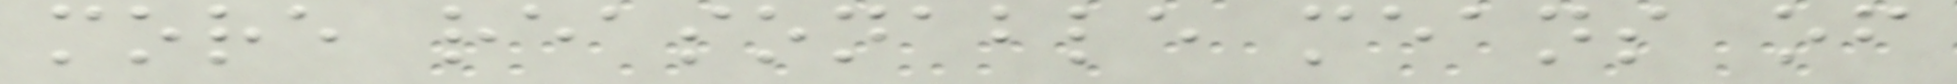more reasonable means of
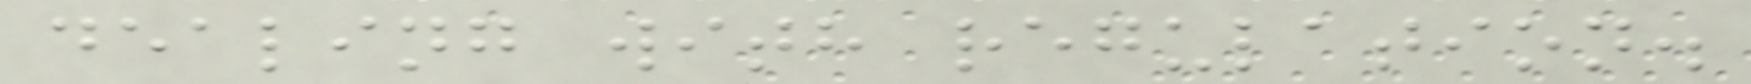dealing with regulation.
